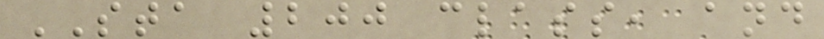STA 200 class, and
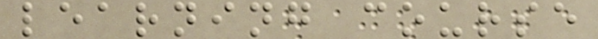learning course
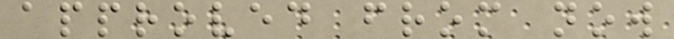approved from now
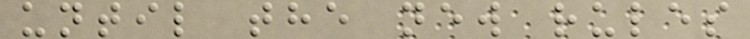until the new rules
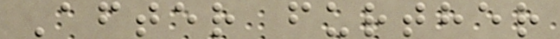After further
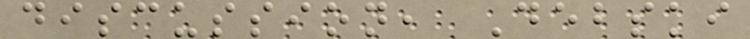discussion, Debski
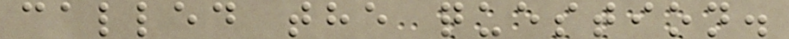called the question.
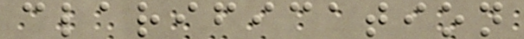clarification
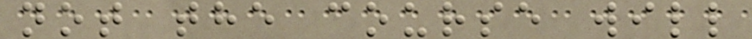not the course will
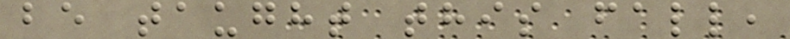be taught this fall,
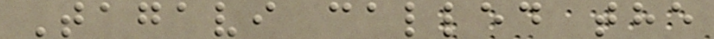Tagavi called the
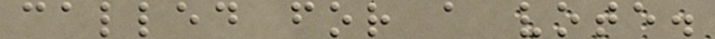called for a vote.
